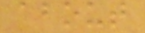about
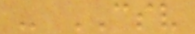- CSV
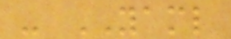- YAML
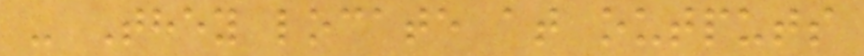- They locate at outputs
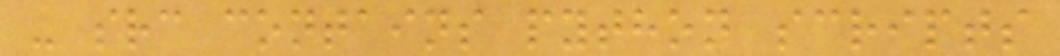- src contains python scripts
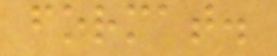format.
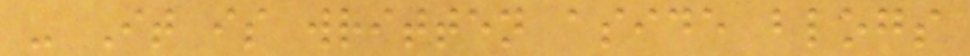- It is written aside blogs
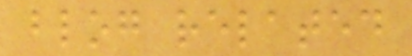blog related
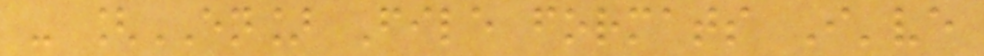- [EN] File formats I've
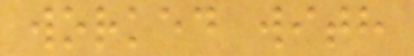worked with
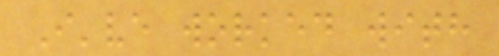I've worked with
